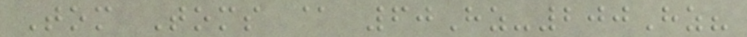Tom Toms @ 60Hz-200Hz?
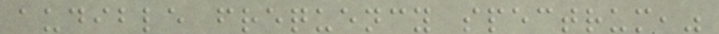audible frequency spectrum,"
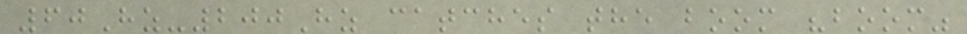60Hz-200Hz catches the boom "boom"
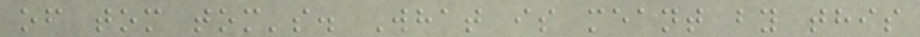of tom tom's. What is meant by this
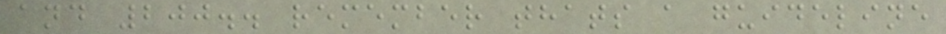and 200.. remember thats a guideline
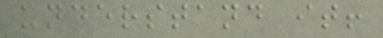understand it!
